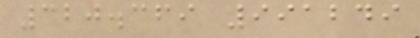320.369 991249
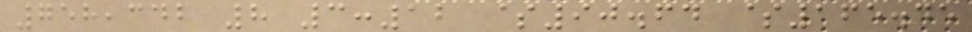758,342 8 3:12 $90.64 $165.45
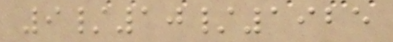9/10/1925
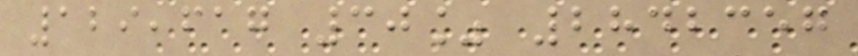129,617 30% 2842357
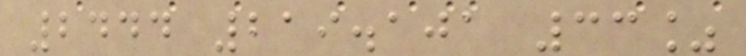2444 219.101 33%
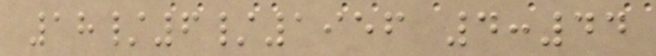18/6/1956 4:44
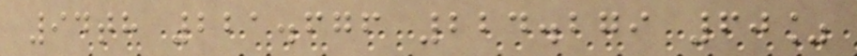94th 221.676 224.279 60%
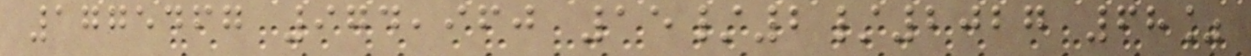1775467 974,960 15/2/2027 68%
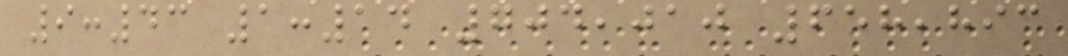9:43 1:14 704,010 658,893
